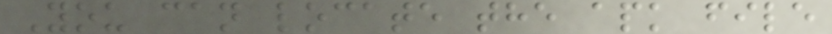You can locate the apk file
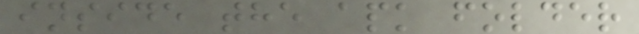inside the apk folder
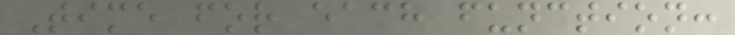Time for each function:
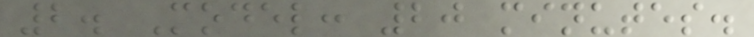2. Model: 20 minutes.
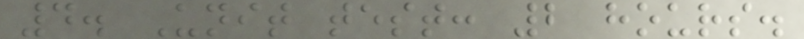4. Unit test: 2 hours.
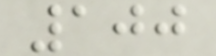100
